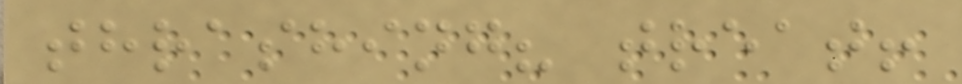thrashing? treat!
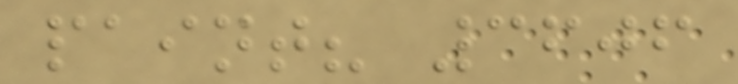paint? 3606
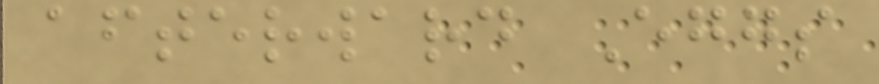afterward Eggs
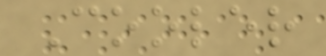Cooler
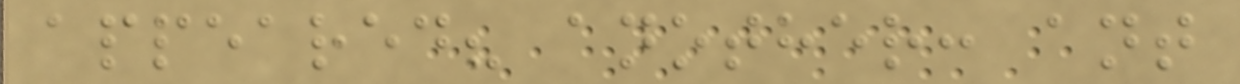appeared? another: ant
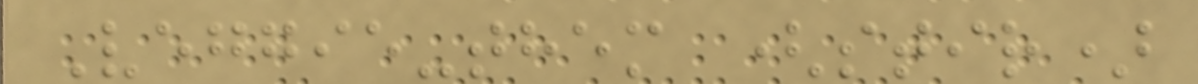Veggie-them (stir)
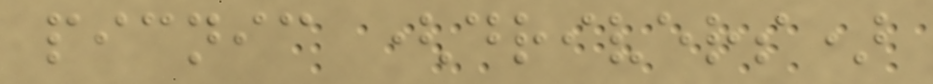picnic (drivers)
